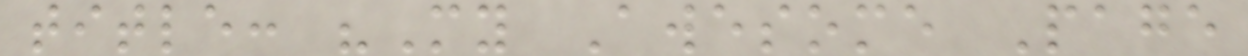title: "My Awesome Page
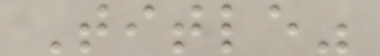Title"
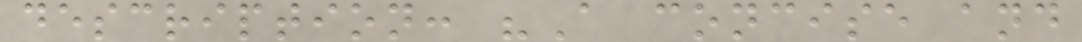description: "A concise and
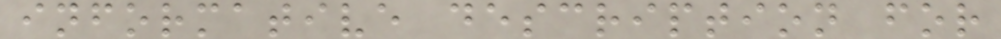informative description for
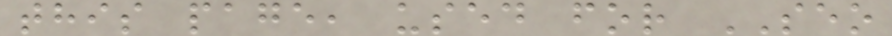this page, used for SEO
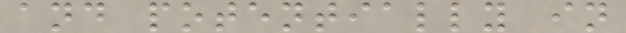and potentially in
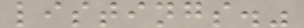listings."
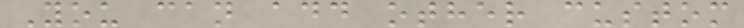You can add other custom
